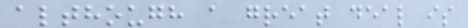although a great deal is
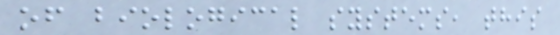of biological systems, this
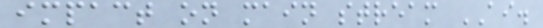impact on main stream AI.
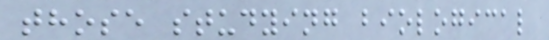those studying biological
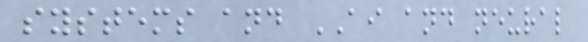systems and AI and neural
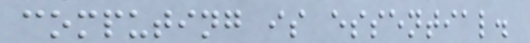computing is essential.
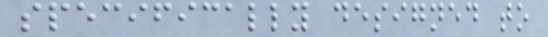specifically designed to
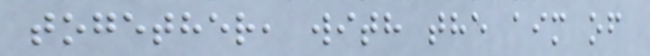together, with the aim of
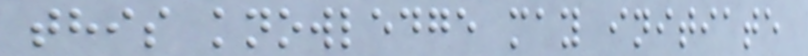this knowledge may initiate
